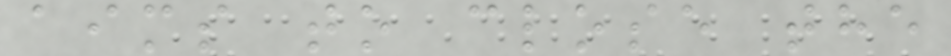aims to close the
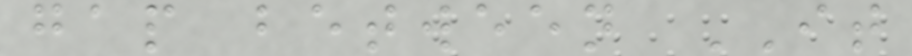gap between IT
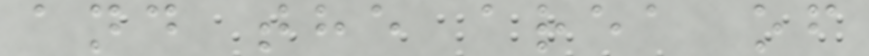and the area of
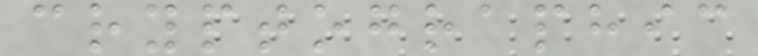cryptographic
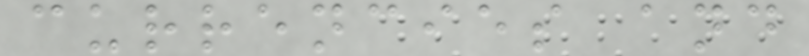currencies and
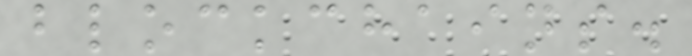blockchains.
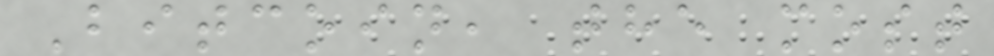Bitcoin, the most
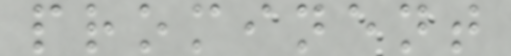prominent
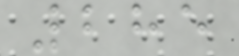285
